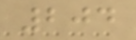204
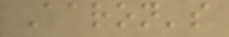Aaron's
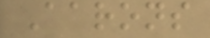Aarons
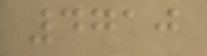4710
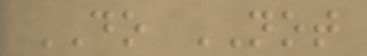DO NOT
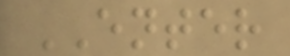ENTER
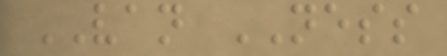VAN NESS
